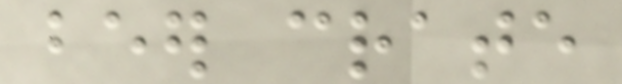beer crate
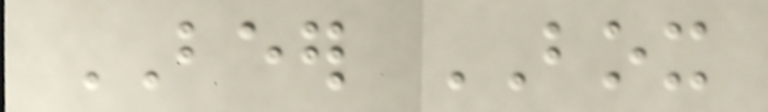BEER BOX
